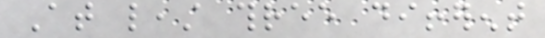At least three different
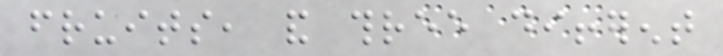fruits, and three different
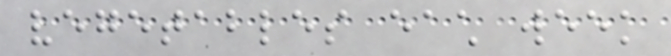vegetables each week
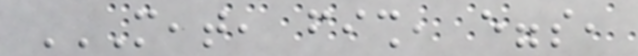MEAT, FISH, EGGS,
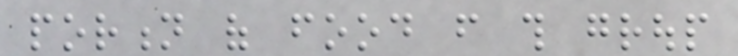portion of food from this group
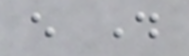every day
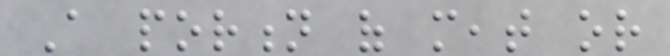A portion of meat or
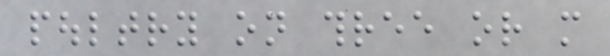poultry on three or more
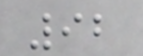92
